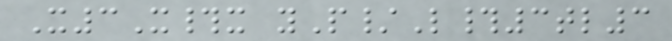X3X#x yP/L#3tl3
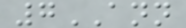7ANN
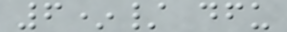6*/ dfu
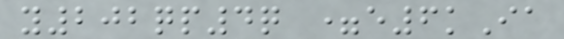y202qp4q =e6kIa
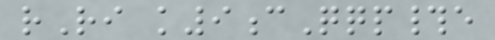rRi k9cQqp#e
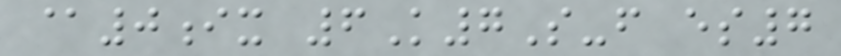@0ix 6K7S-f es7
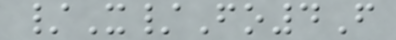/X/Fo4F
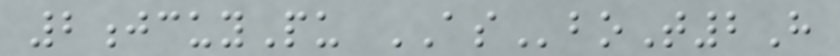2jcuyPu ASboT2H
